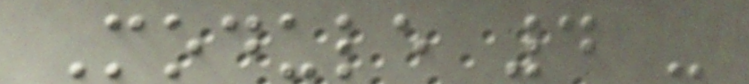Module 4 -
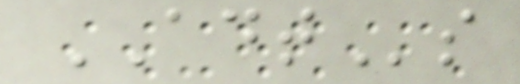ADTs
